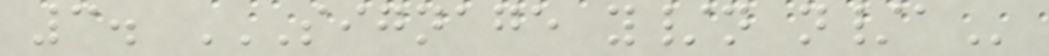3. SIGNAGE Y/N N/A
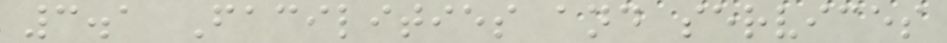3.1 Facilities and services
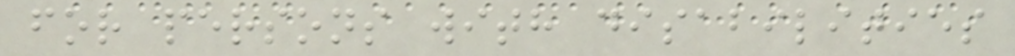for persons with disabilities
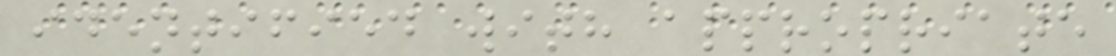identified with appropriate
